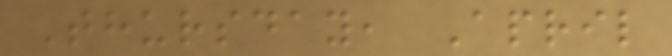Thursday, April
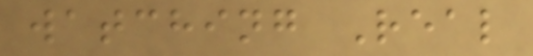watching Real
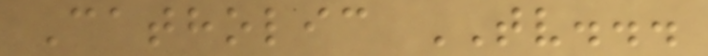Catholic TV...
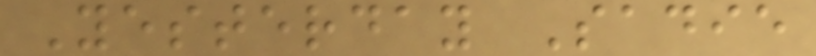Yesterday Sadie
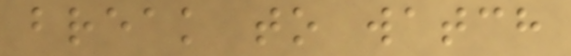break to watch
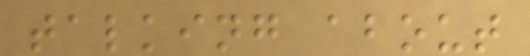talking about
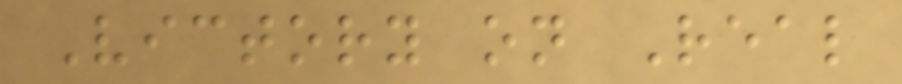Victory on Real
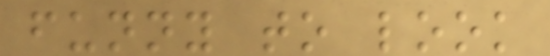funny to look
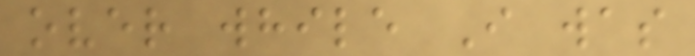over while I was
